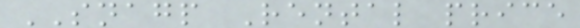SNAGP Rental price
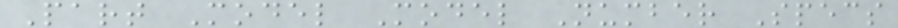Part Model Model Number Specs
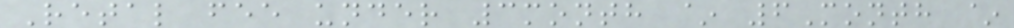Retal fee under 3month ~ 6Month ~
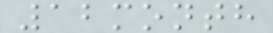12month
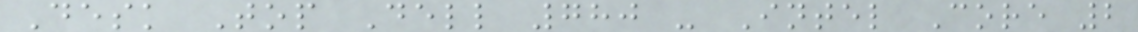Desk Top Dell 780 - Intel Core 2
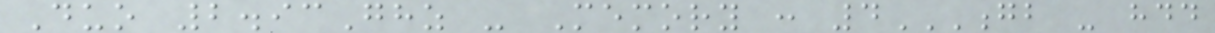Duo 2.93Ghz - Memory : 4GB - HDD
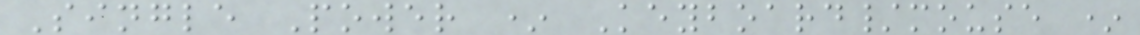Single Power * Keyboard/mouse *
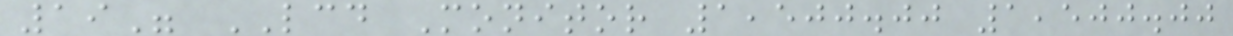19" LCD Monitor 1,500.00 1,500.00
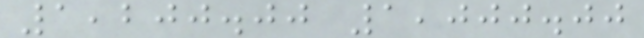1,200.00 1,000.00
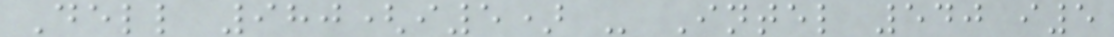Dell 980(i5) - Intel 540 i5
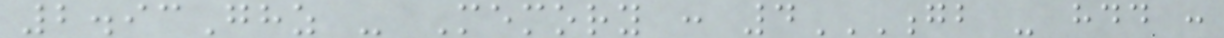2.93Ghz - Memory : 4GB - HDD :
